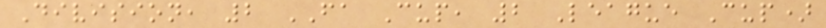Division, 2 FA Cup, 2 League Cup)
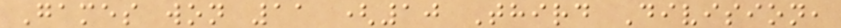Games won 11 (10 Third Division,
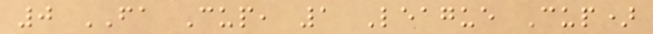0 FA Cup, 1 League Cup)
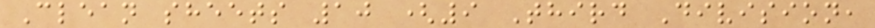Clean sheets 10 (9 Third Division,
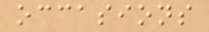occasions
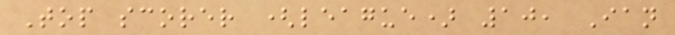Top scorer (league) 10, Ian
